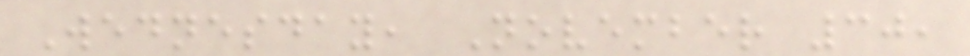Wednesday, November 30,
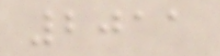2011
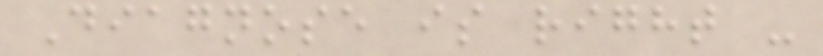Diagnose is right -
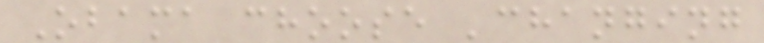Obama choose 'changing
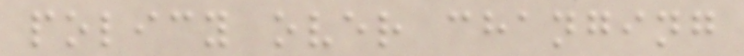policy over changing
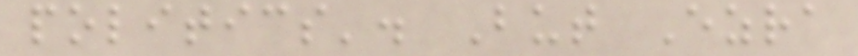politics'. But Ezra
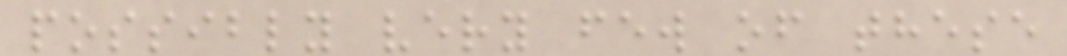possibly very few of these
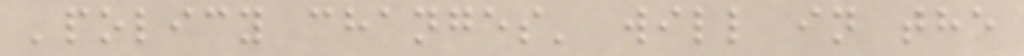'policy changes' will in the
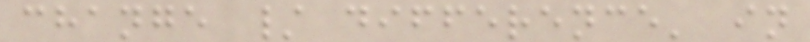change / difference' in
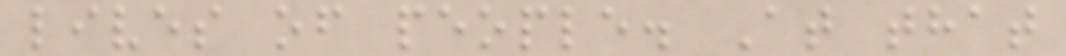lives of people. At that
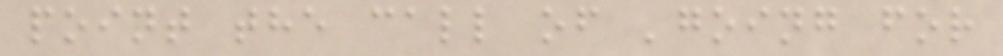point the call of 'going for
